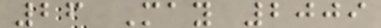26 May 2009
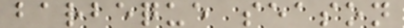barbeque season
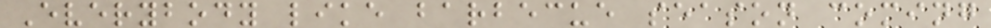Everybody like barbecue season coming
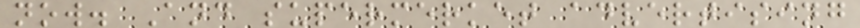now. And supermerket advertising
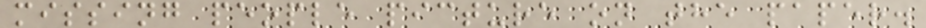missing people picture on the paper.
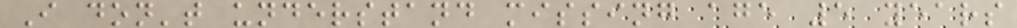I don't understand missing age 5 years
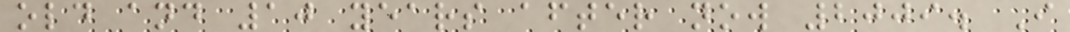old and 10 years after now 2009. I
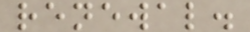renewal.
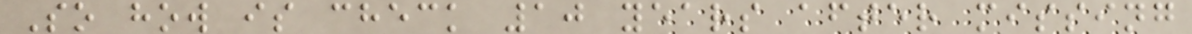So how is check 10 years after missing
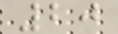20
